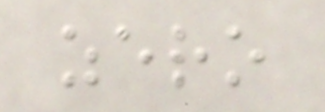zero
